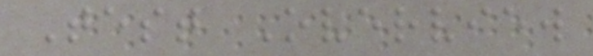Test Overview
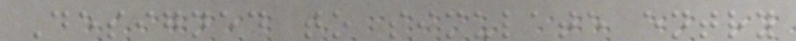Designed to simulate entry
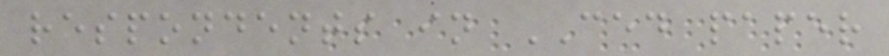respondents in CED paper
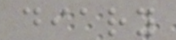diary
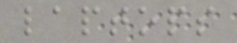laptops
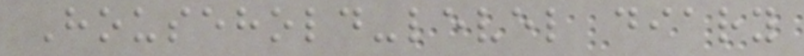Household-level diary
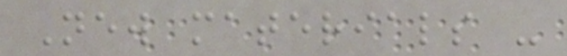New materials -
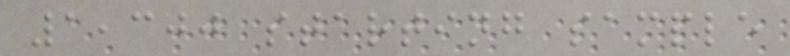1,300 starting sample
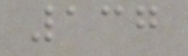137
